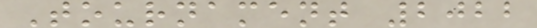Tournament 2022
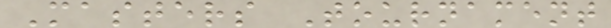Masters Tournament
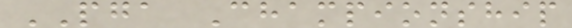PGA Championship
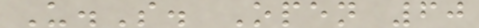U.S. Open 60
